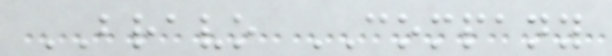BRAVO COMPANY
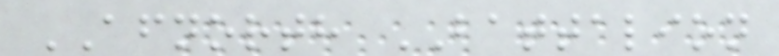AFNORTH BATTALION
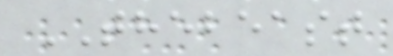THEBEAST
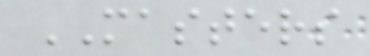MASTERS
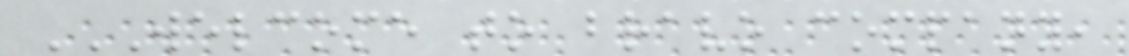WELCOME TO BRAVO COMPANY,
